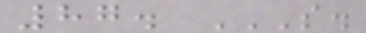87. S.
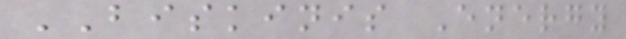BISKINIS Energy
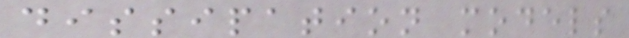dissipation models
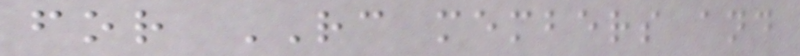for RC members and
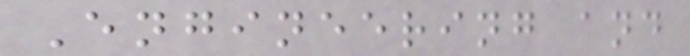Engineering and
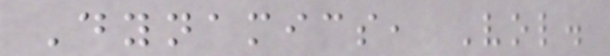Dynamics, Vol.
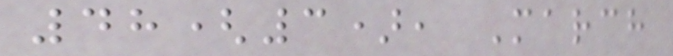48(3), March
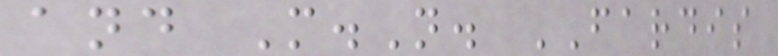and M.N. FARDIS
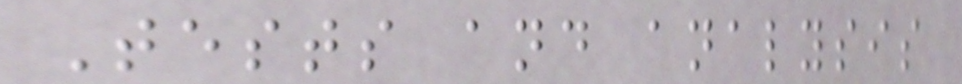Tests and analysis
